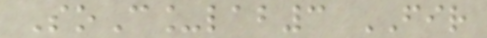SoC_lab3 FIR
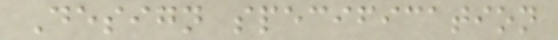Design specification
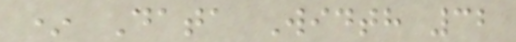* Data Width 32
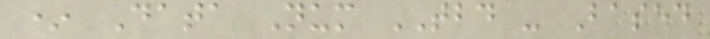* Data Num TBD - Based
